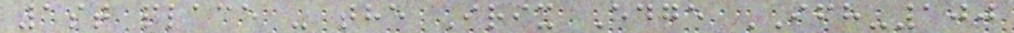1st place - the Irix Edge IFH-100
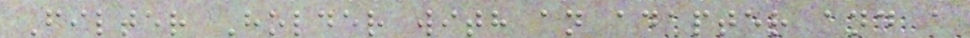Filter Holder with an adapter and a
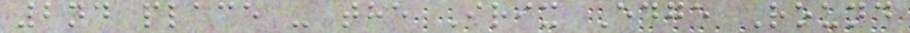2nd place - the Irix Edge Round
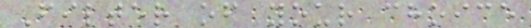Filter of your choice
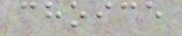choice
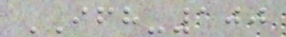IFH-100
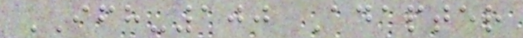IFH-100 Adapter
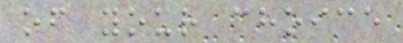of your choice
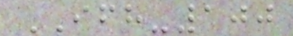IFH-100
